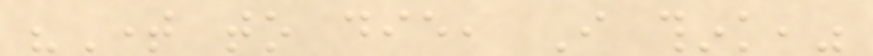"Time to die, I think,"
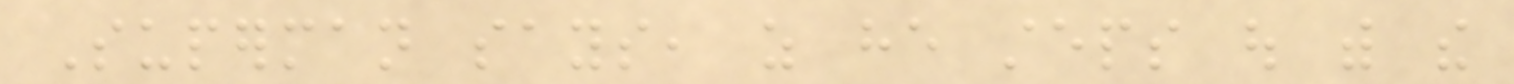Superman says, as he steps out with the
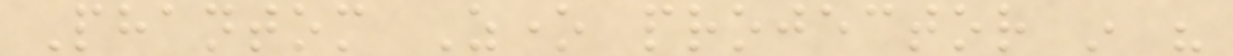Phantom Zone projector in his
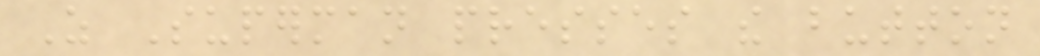As Superman presses the button
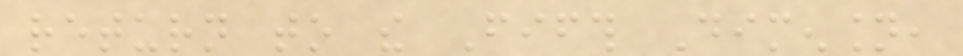return to the Fifth Dimension,
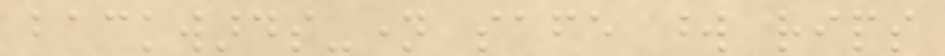backwards-name safe word rips
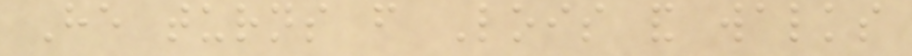He turns from Lois and walks
